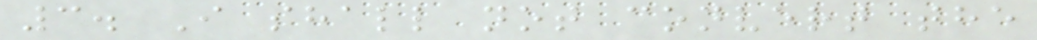3. I shall not convert the
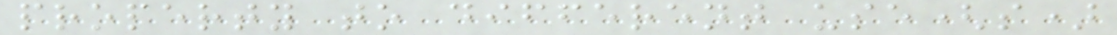property to different use(s)
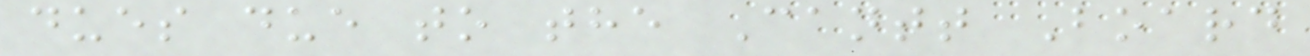dues due to the Cantt Board
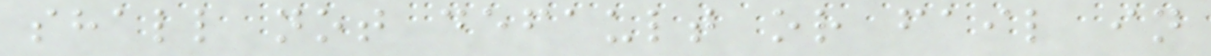shall not default or fail in
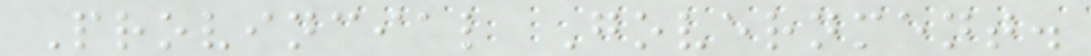Provincial Government.
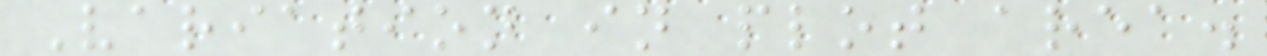Variation in plot area.
